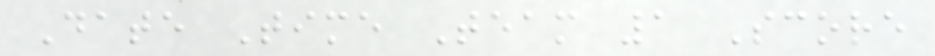Date Time Team 1 Score
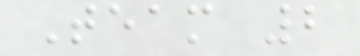Team 2
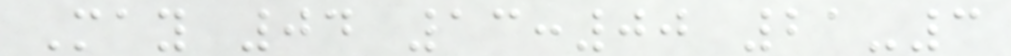May 04 13:00 21-3
